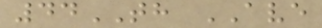44TH AVE
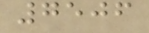7506
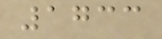1733
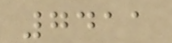7411
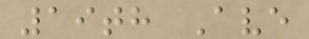19th Ave
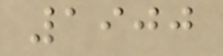1900
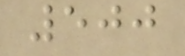500
